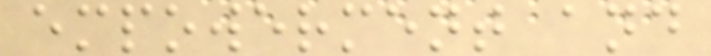empowerment and
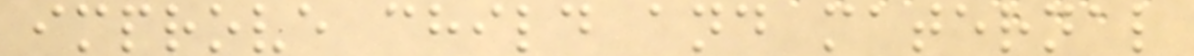improve child and maternal
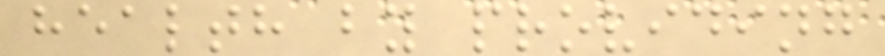health by providing
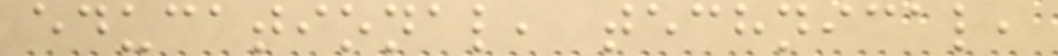educational, technical,
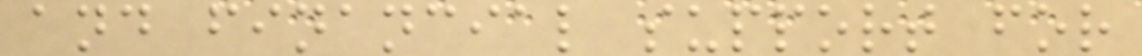and financial support for
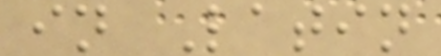in Latin
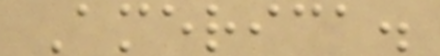America.
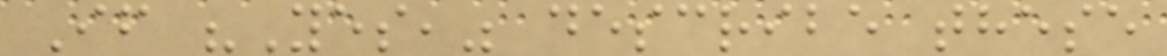If "Yes," describe these
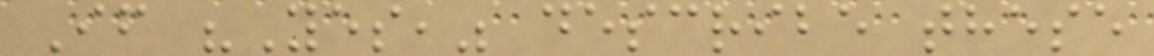If "Yes," describe these
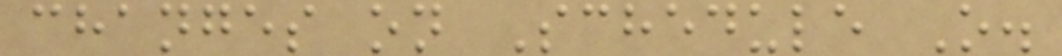changes on Schedule O.
